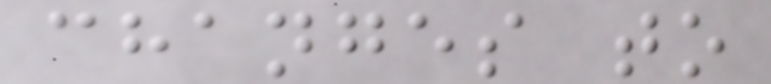changes to
